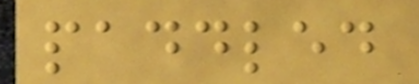paddled
